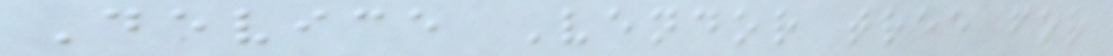Device Vendor tree for
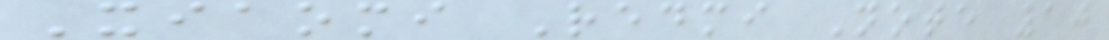Xiaomi Redmi Note 10
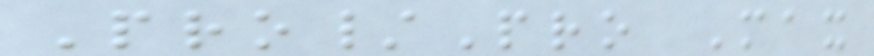Pro/Pro Max
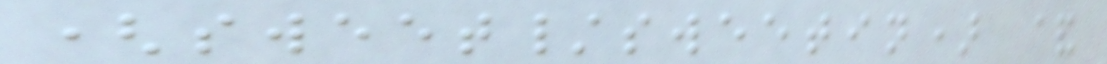(sweet/sweetin) &
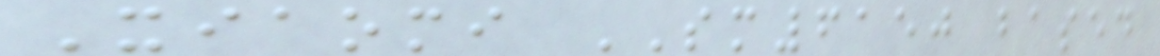Xiaomi SM6150 based
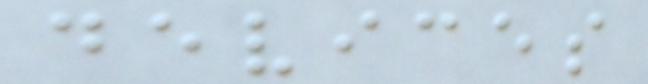devices
